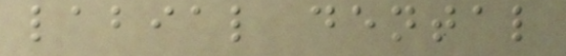labial dental
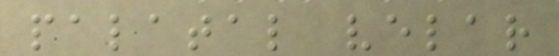palatal velar
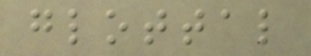glottal
